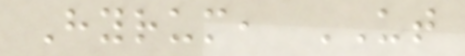Hyrum, UT
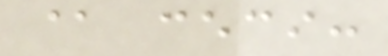@ ceci:
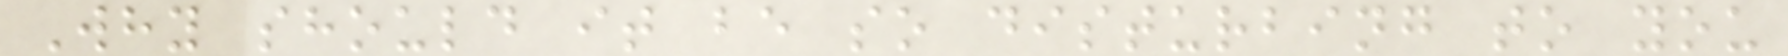Why should it be so disturbing to you
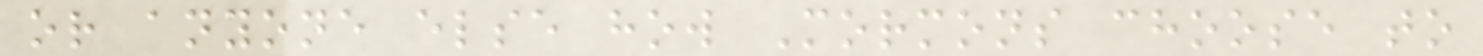or anyone else how Mormons choose to
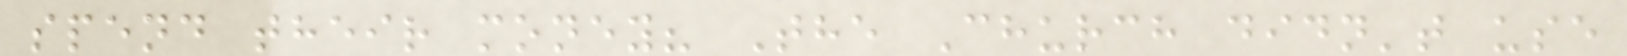spend their money? The Church didn't use
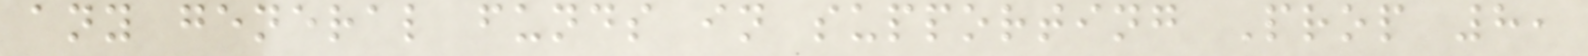any general funds in supporting Prop 8,
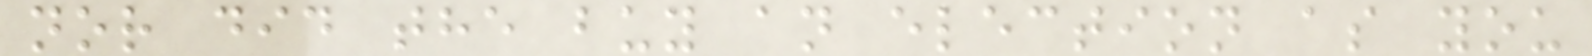nor did the buy an election as you
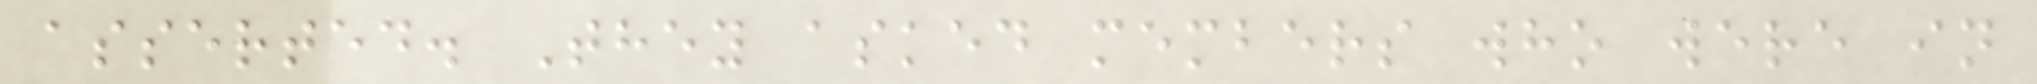asserted. They asked members who were in
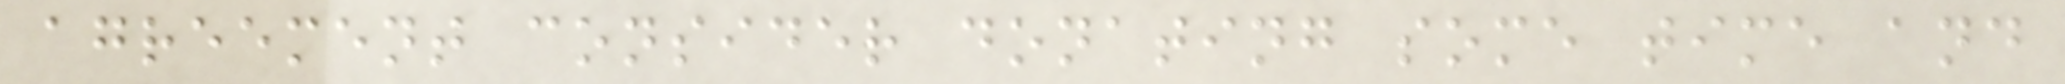agreement consider donating some time and
